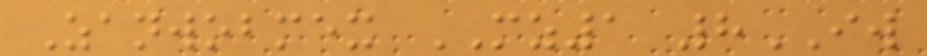Zanwobmex MZ1 8IW
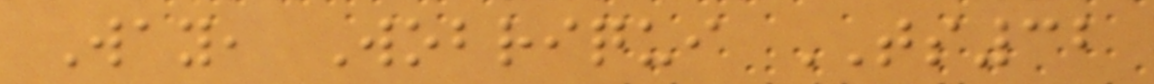Way, Wobriqui TS32
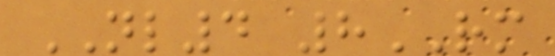NL4 8RM
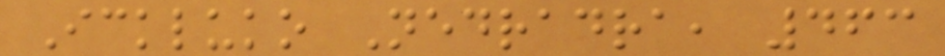Ickluko Nedradra, 463
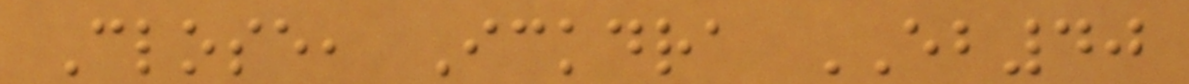Close, Ickdra EB40
